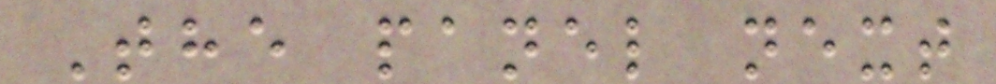The panel next
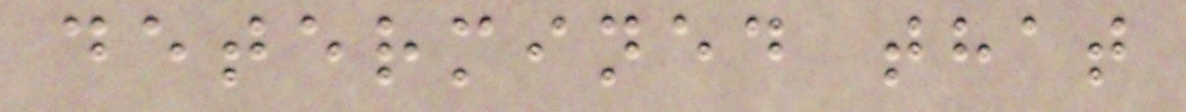determined that
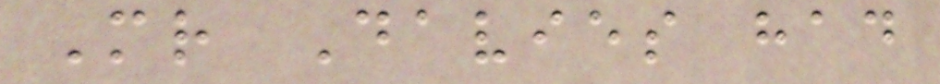Mr Davies had
